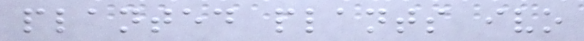planted plants ivo
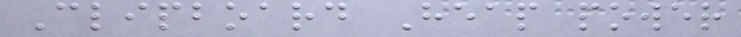Clipboard Heap power
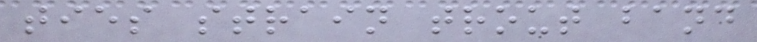ties strain trout band
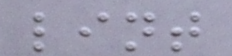lint
